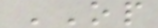OP
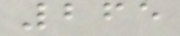265
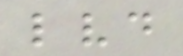lvd
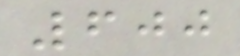600
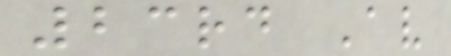23rd Av
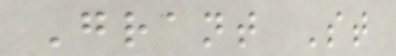Grant St
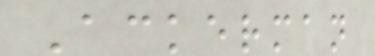Ackerman
